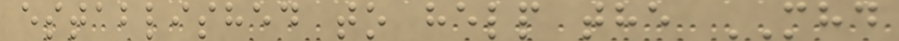established to help the MHD
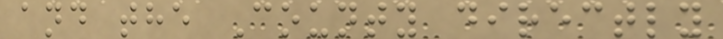and the County directly
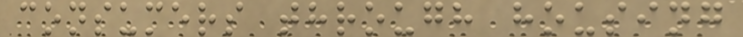consumers through housing
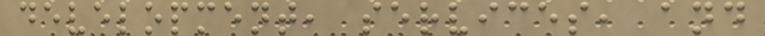development, services, and
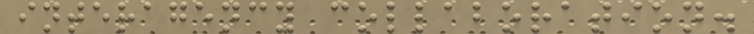interagency collaboration.
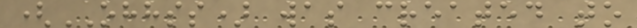(OHHSS) was created to
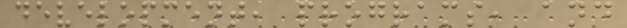development, programs, and
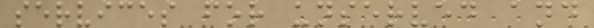services for unserved and
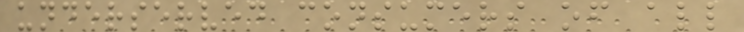underserved consumers of all
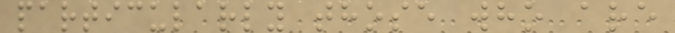particularly those who are
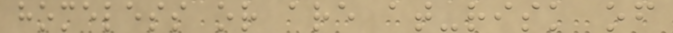homeless or are at-risk of
